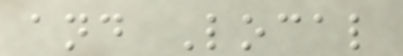and Local
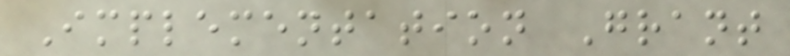Implementation Grant
